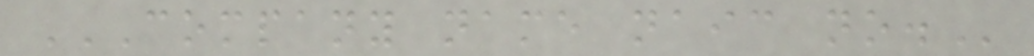COMPANY NAME NAIC NO.
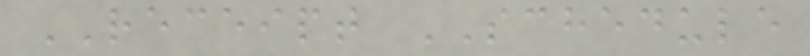RECEIPT SCHEDULE
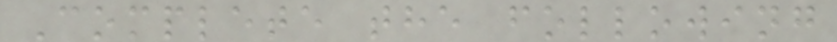Complete the following
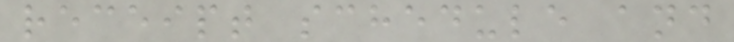receipt schedule and
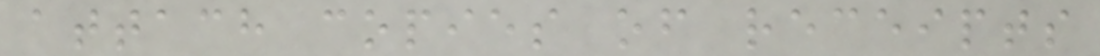attach copies of receipts
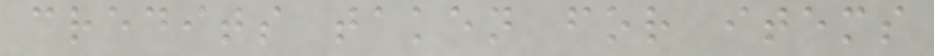credits taken for items
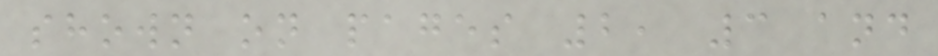shown on pages 2, 3 and
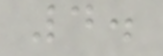4.
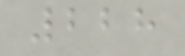228
